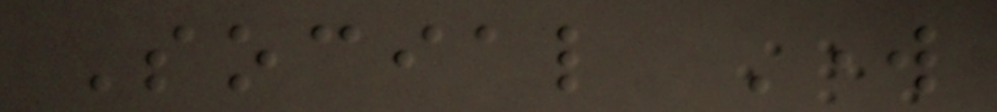Social Work
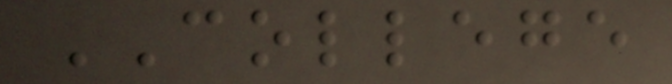COLLEGE
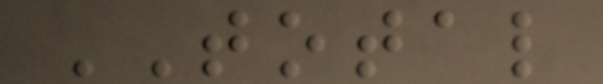TOTAL
